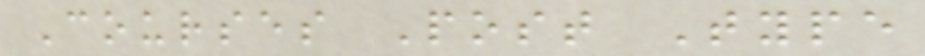Courses Post Type
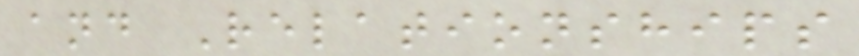and Relationships
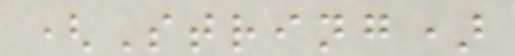(String)
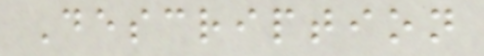Description
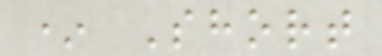* Short
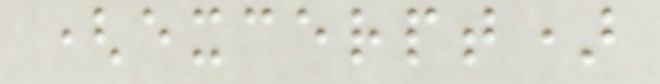(excerpt)
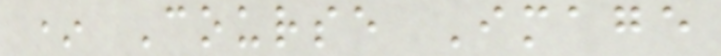* Course Image
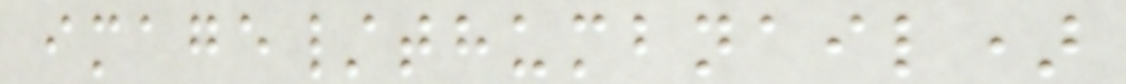image/thumbnail)
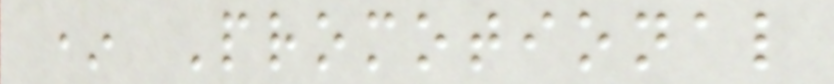* Promotional
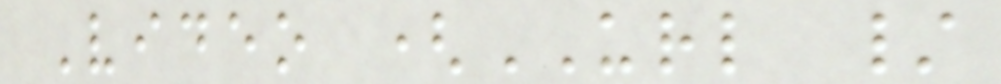Video (URL /
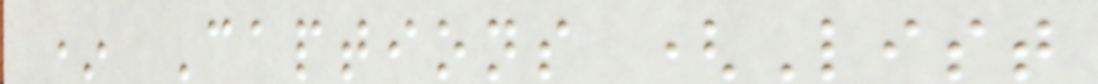* Captions (List
